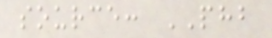source: PHB
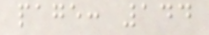page: 144
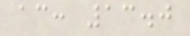ac: 13.0
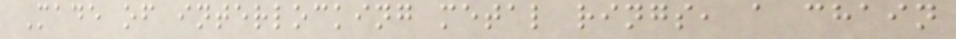Made of interlocking metal rings, a chain
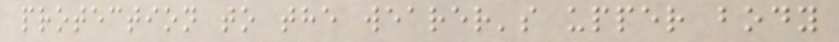protection to the wearer's upper body
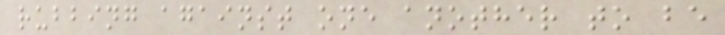rubbing against one another to be
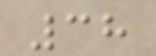38
